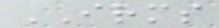IRMS
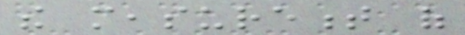the measurement of
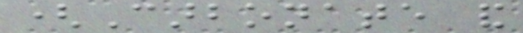(Carbonate and
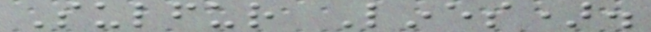Sulfur Lines).
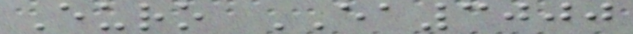Euro EA3000
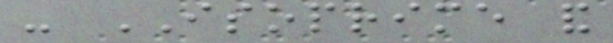- ISOPRIME and
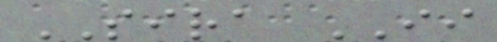SIRA II
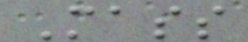Mass
